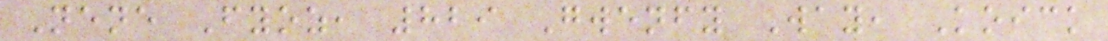Nene Fyoz, 829 Gwenfy Way, Koick
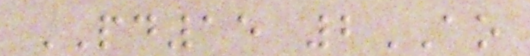PD15 2AO
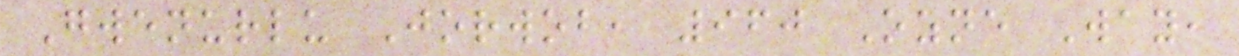Gwenurlu Jorwob, 960 Ozne Way,
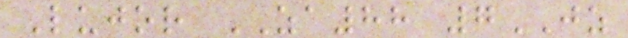Lujor ZA88 7JZ
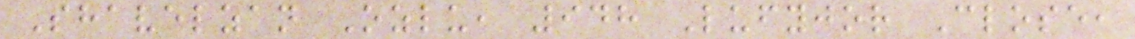Shavelzan Ozlu, 948 Lufyjor Close,
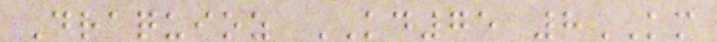Draquioz KD75 8KM
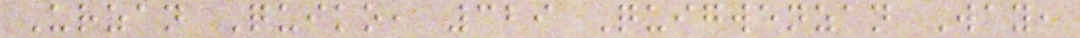Urzan Quiko, 329 Quigwenzan Way,
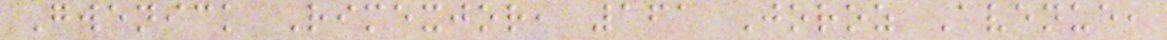Gwenick Rimexjor, 161 Joroz Avenue,
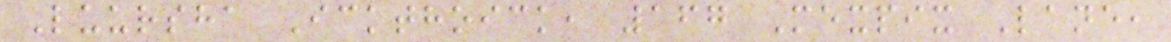Luursha Ickthoick, 167 Mexpix Lane,
